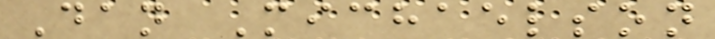Dan Michaelson
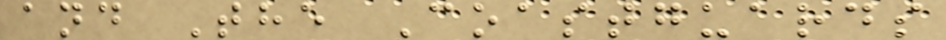and The Coastguards
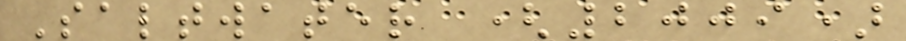Saltwater (2009)
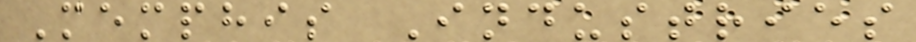Memphis Industries
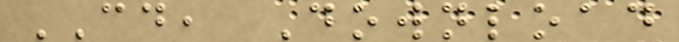CD, Download
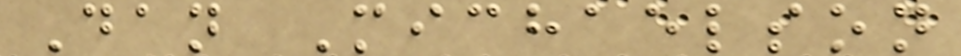Dan Michaelson
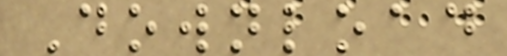Download
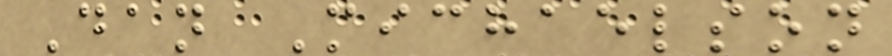Dan Michaelson
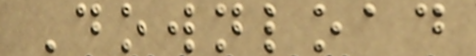Download
